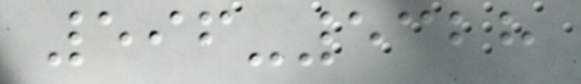596-5328
